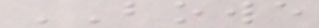BOWE
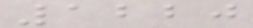1220
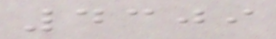4309
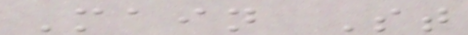Main St
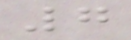7
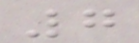7
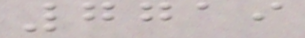7719
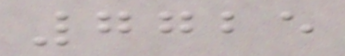7725
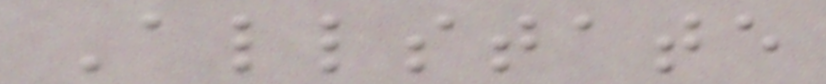Allstate
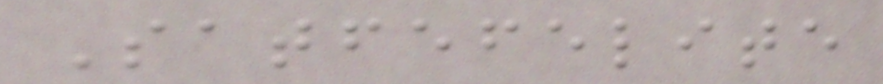Satfefelite
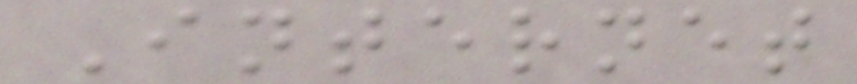Internet
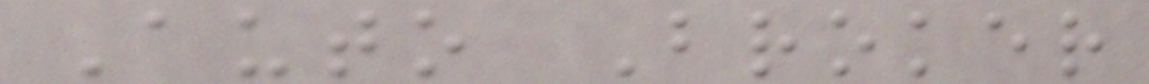Auto Broker
